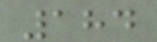184
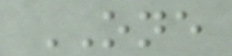ONE
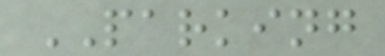PARKING
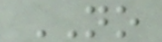NO
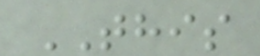THIS
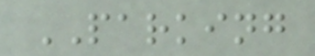PARKING
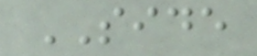SIDE
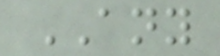ANY
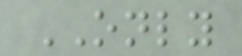ONLY
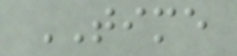TIME
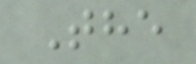The
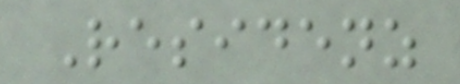Residenz
